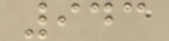943
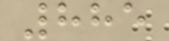885
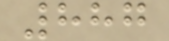887
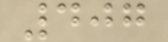407
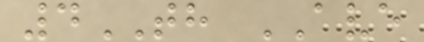4TH AVE
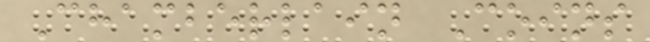Chamberlain Coins
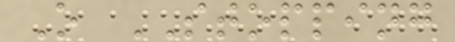O STOPPING
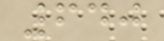640
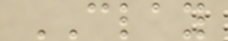CLAY
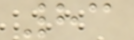83
